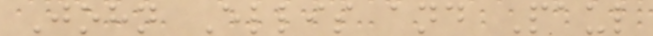John Ellis and Paul
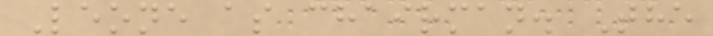Leone as chairman. The
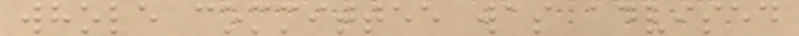whole committee was advised
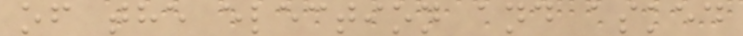of the election and asked
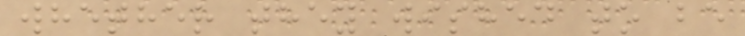whether they wished to be
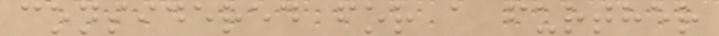considered for a further
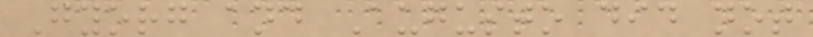Gyorg and Augusto did not
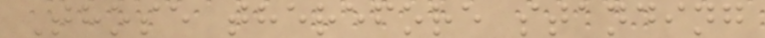Those therefore standing
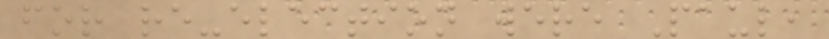for re-election were Paul,
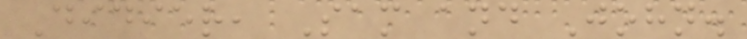Didier, Sam and John.
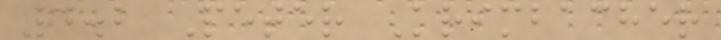4.2 Peter Krimbacher
